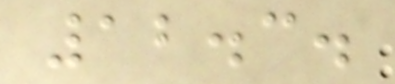12.3.
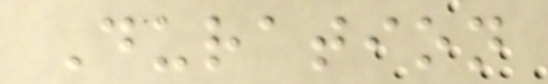Duration
